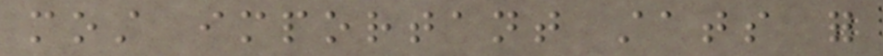most important stats for
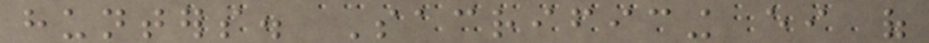hunters. Sacrificing either of
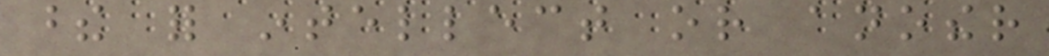these for intellect or another
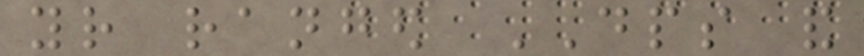your ranged DPS and
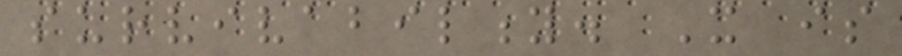survivability. It is
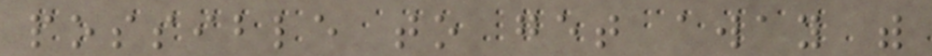possible to get away with
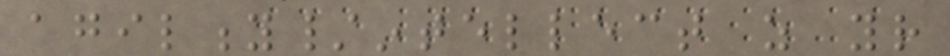agility/intellect as your
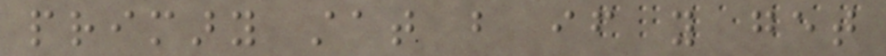primary stat but if you get
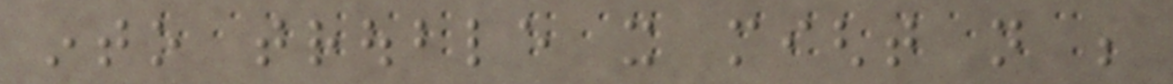into trouble it might not be
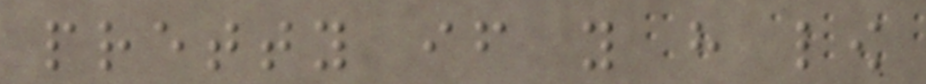pretty if you have low
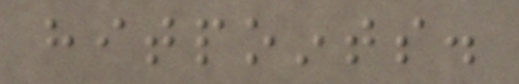hitpoints.
